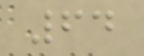64
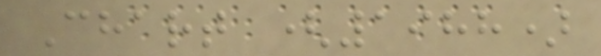Chart (1988)
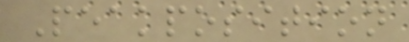Peakposition
